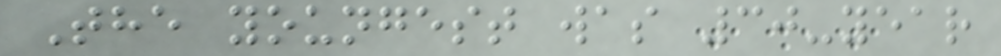The youngest was 30-year
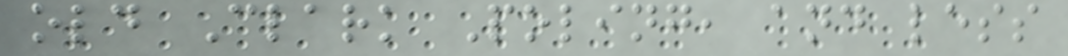old Clark Poling, and less
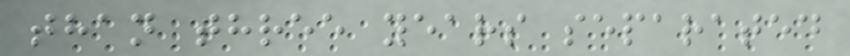than three years separated
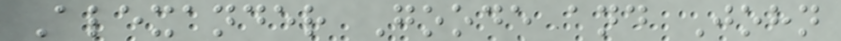Alexander Goode and John
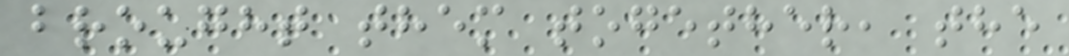brought them together, the
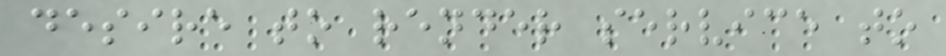desire to render service to
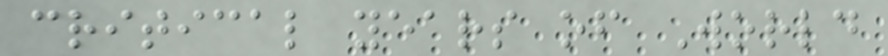critical years of World
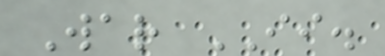War II.
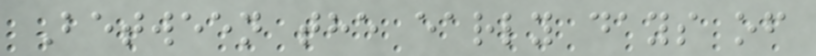Between the early days of
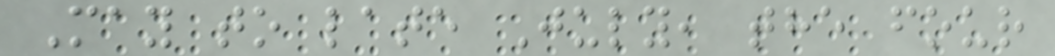May to late July, the four
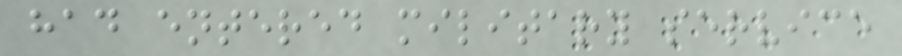had entered military service
